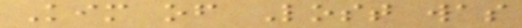Kim of Lost was
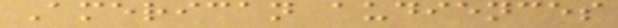American audiences
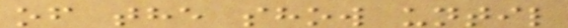of the show until
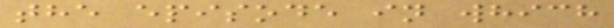the episode in which
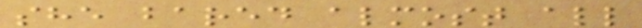she bared almost all
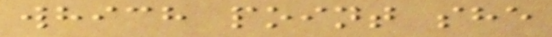which point she
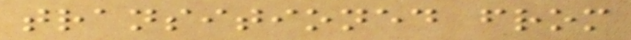transitioned from
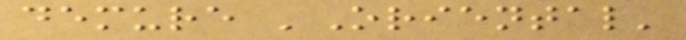demure 'Oriental'
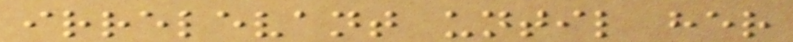irrelevant until her
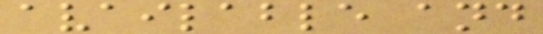available and
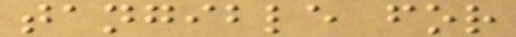tangible for
